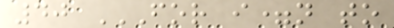40 FOR I=N TO
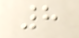8
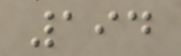194
